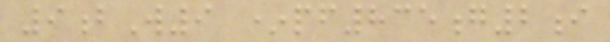9bW9 *pf835g2i
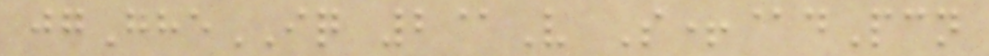jgGheIQ 2@V S+@dPcn
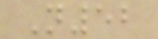N52
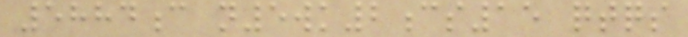5884c n5wk2cs15 qtqs
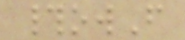#owF
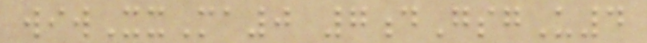wiwXxMa0 7dGsgU4
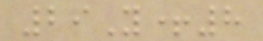29Y+8
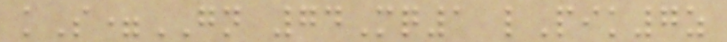kS=GN 74Mq1 lPik7z
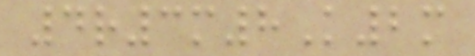4r3m8K2m
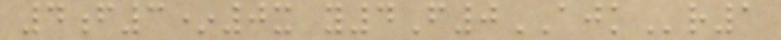4f3*0x y4F0AJKr1
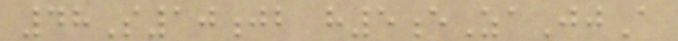48S10jb h5eZaJjA
